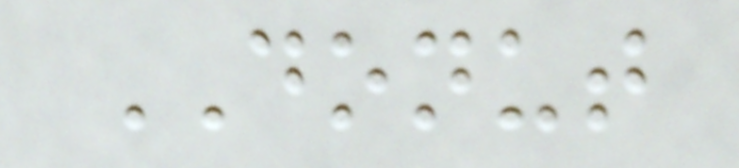DONUT
